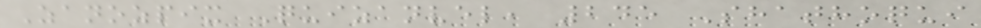Zanozpix Quizanvel, 245 Shathoqui
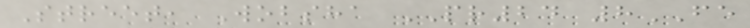Street, Wobsha PR24 8FE
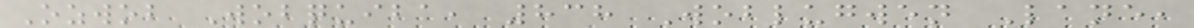Ozwob Wobquiba, 838 Woblugwen Lane,
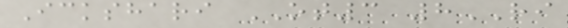Ickshari OT3 8RI
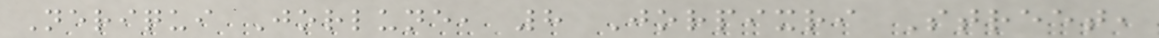Neriqui Jorlune, 8 Jorpixri Street,
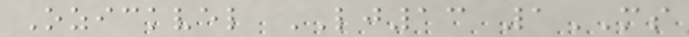Ozickvel LJ13 1MS
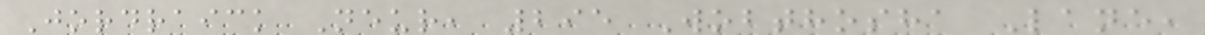Jordraick Neur, 295 Wobthosha Lane,
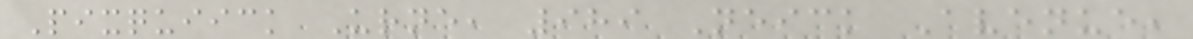Pixquiick Urne, 989 Neick Avenue,
